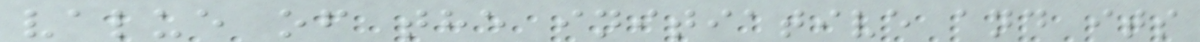value of the initiative and its
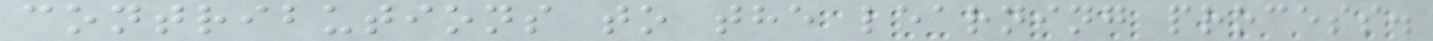contributions to the learning process.
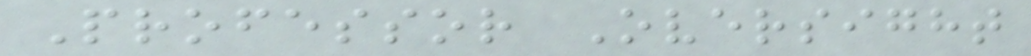Professor Oversight
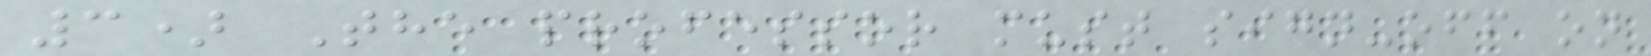3) The professor must sign-off on
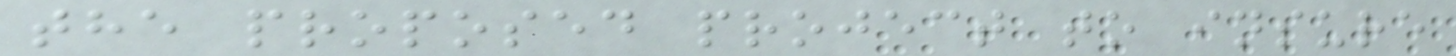the proposed project to insure
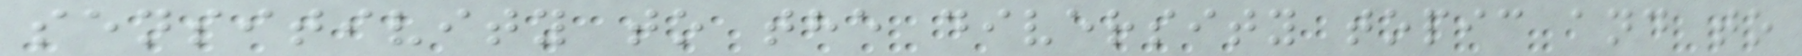sensitivity to the diversity topic and to
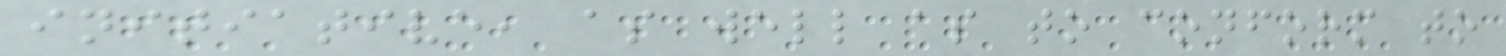initiative, as well as to conform to
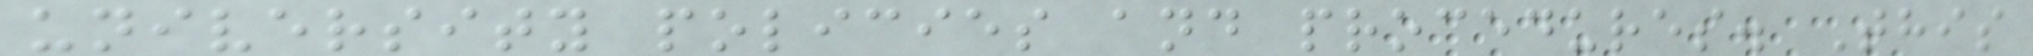university policies and procedures. This
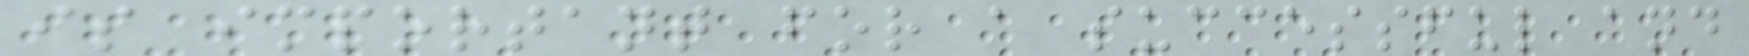is important for a successful and
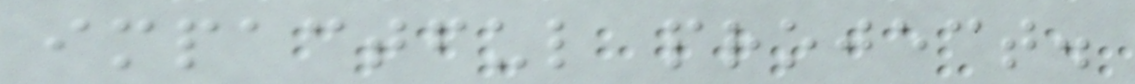impactful project.
